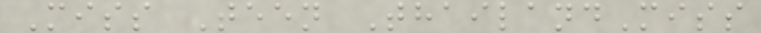Miss Teen ThailandMiss
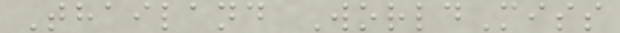Thailand WorldMiss
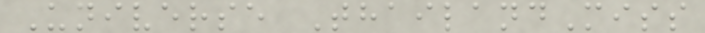Universe ThailandMiss
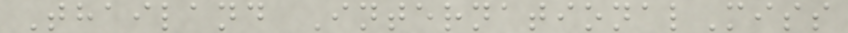Thailand InternationalMiss
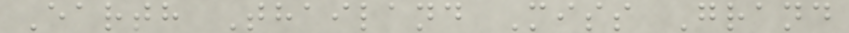Earth Thailand Miss Grand
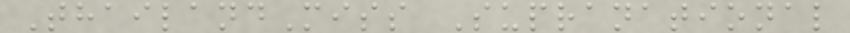ThailandMiss Supranational
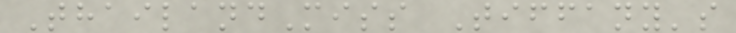ThailandMiss Tiffany's
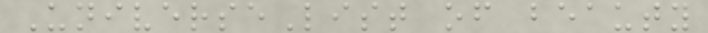UniverseList of beauty
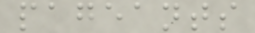pageants
